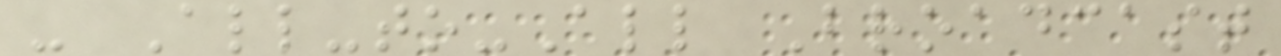- All-to-All Broadcast
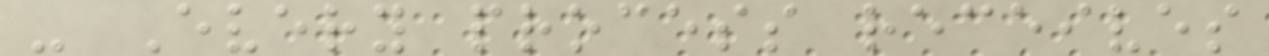- Every process receives
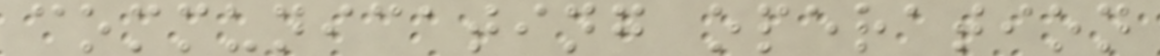communicating operation
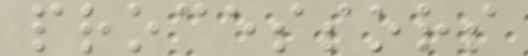processors
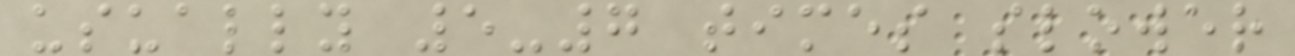usually 5-7 times slower
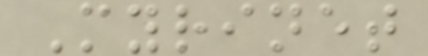Myrinet
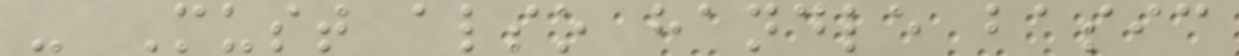- Must also handle basic
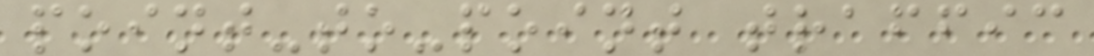point-to-point traffic
